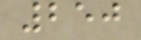250
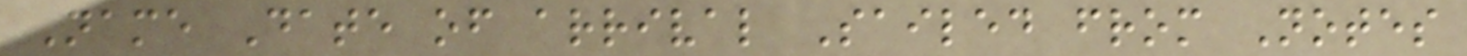Name Date of arrival Sailed from Notes
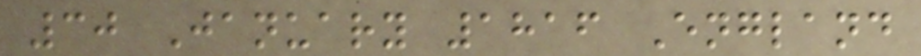30 January 1816 England
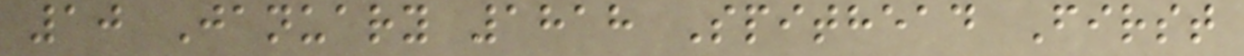10 January 1818 Spithead First
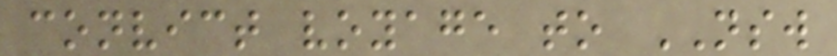convict voyage to NSW
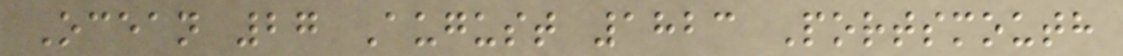Ocean 27 August 1823 Portsmouth
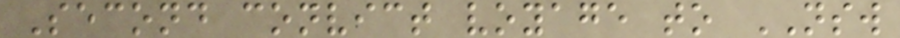Second convict voyage to NSW
